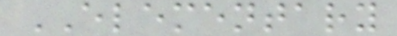ELEMENTARY
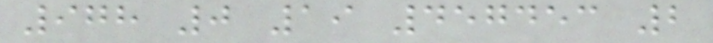978 0 19 457453 2
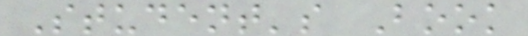Student's Book
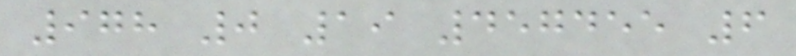978 0 19 457455 6
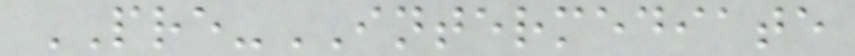PRE-INTERMEDIATE
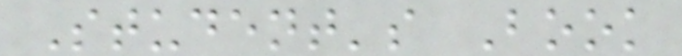Student's Book
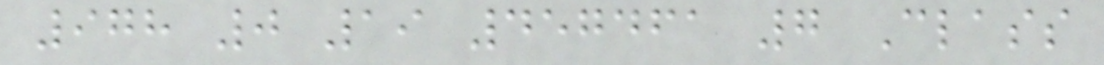978 0 19 457461 7 Class
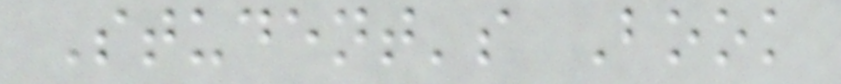Student's Book
